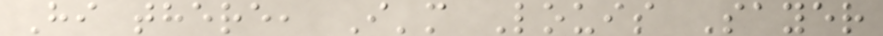Hi there, I'm Louis Sayer
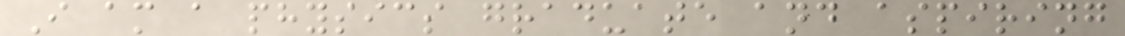I am a physics graduate and aspiring
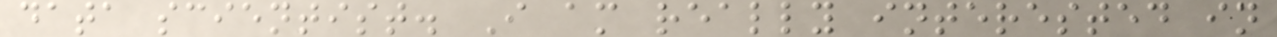data scientist. I am really interested in
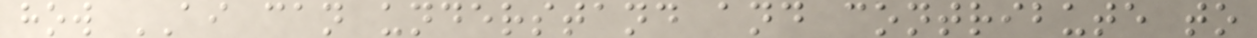how AI can understand and contribute to
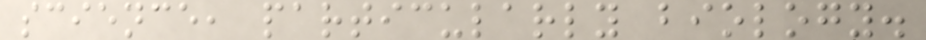science, particularly biology.
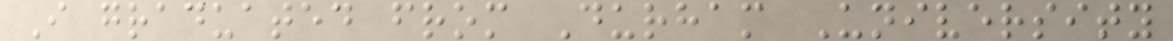I graduated from Durham University
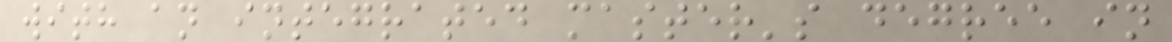with an integrated master's degree in
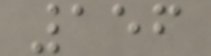156
